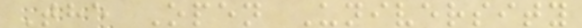The Open University
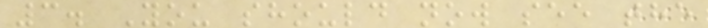3. You should now see the
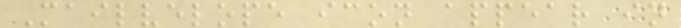Mailvelope icon appear in
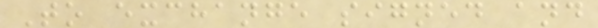To exchange signed and
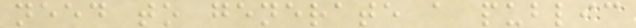need to generate a public
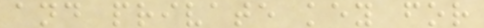and private key for
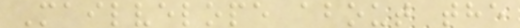Mailvelope about the
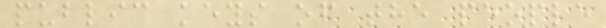public keys of the people
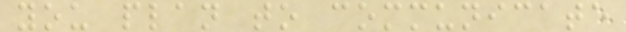you plan to communicate
